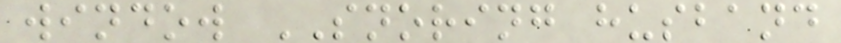window SNORING husband
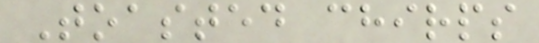Toasted chirps
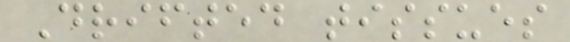Drifted tissues
